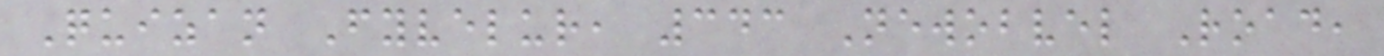Quizan Fyvelur, 343 Newobvel Road,
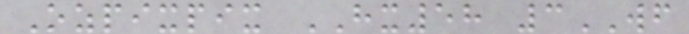Ozpixpix HX58 3WF
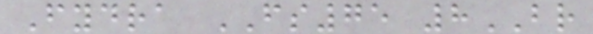Fydra FS75 8BR
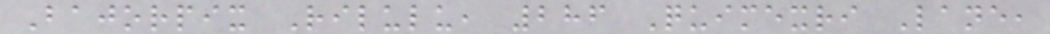Bajorpix Rilulu, 286 Quimexri Lane,
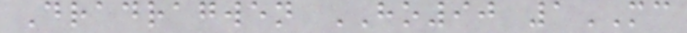Dradragwen HO90 1MC
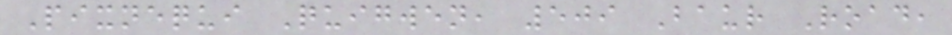Pixnequi Quigwen, 509 Baur Road,
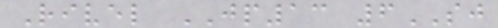Rivel JP13 6SJ
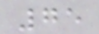75
